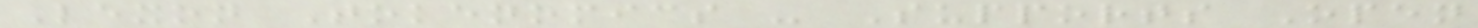Lexon Tokenomics - Supports Open
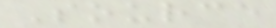Source
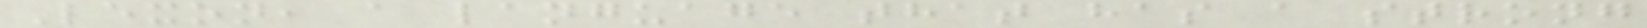Lexon, a language that has a strong
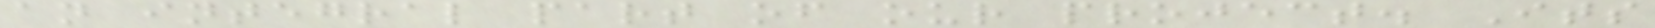an integral part of our project. Its
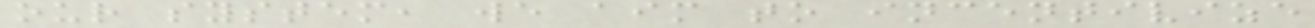our system, we aim to incentivize
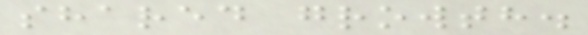shared growth.
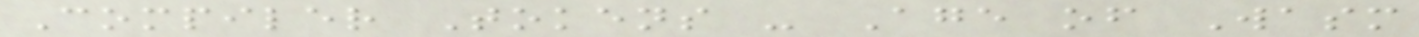Compiler Tokens - Age of Wasm
